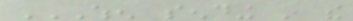WHEN SENDING IN THE
